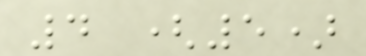4 (5)
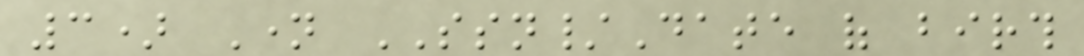3) Name SSN/Date of birth
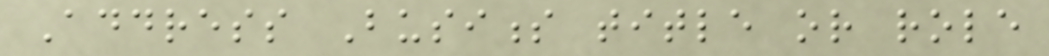Address Business title or role
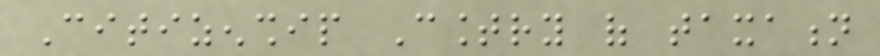Citizenship Country of taxation
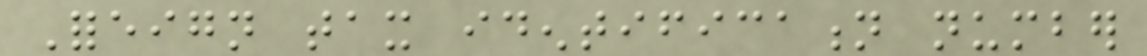Foreign tax identification number
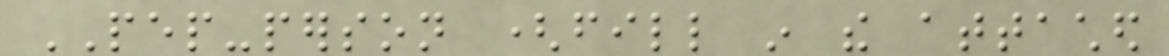PEP-person (fill in the attached
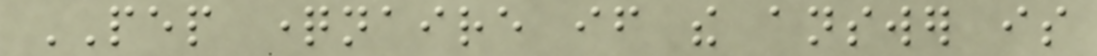PEP questionnaire if the answer is
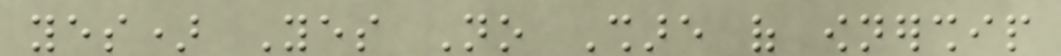yes) Yes No Share of ownership
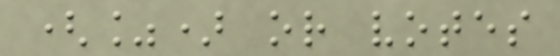(%) or votes
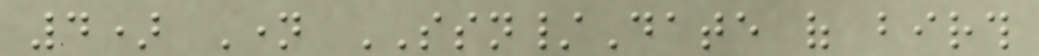4) Name SSN/Date of birth
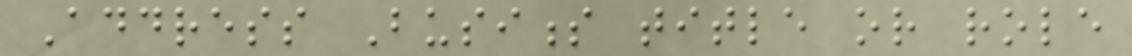Address Business title or role
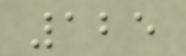125
